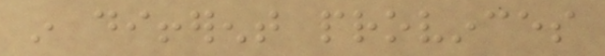in different provinces
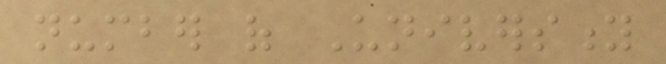number of University
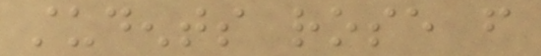students rose from
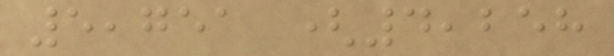5,751 (4,258
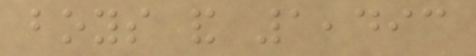boys and 1,493
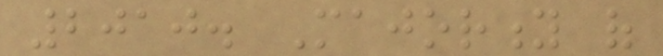2010. Majority of
